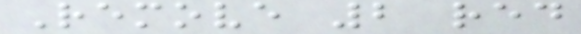Remove 2 red
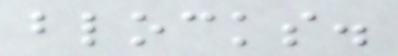blocks.
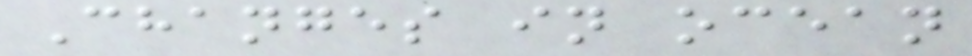Changes in ocean
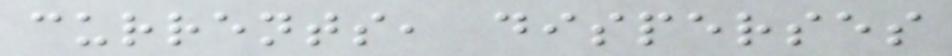currents, disperses
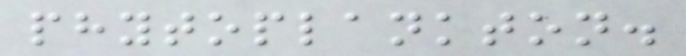phytoplankton.
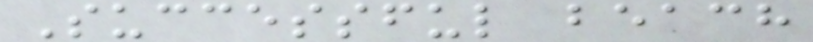Successful beach
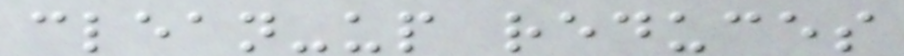clean-up reduces
